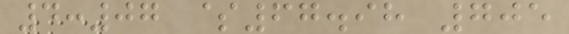4:07 $67.98 705
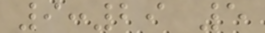9:29 5
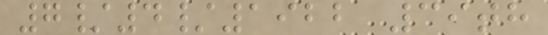7/4/1922 39th
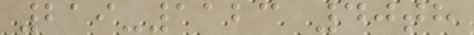219-1123 40th
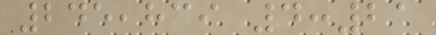245,839 4:21
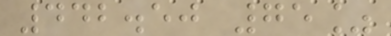442.50 75%
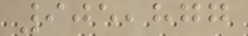905,877
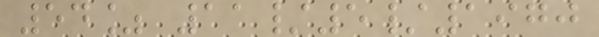54% 11/5/1970
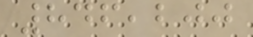846,200
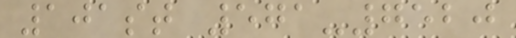101st 571-7520
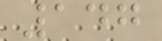147
